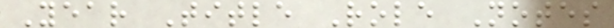Year Title Role Notes
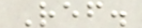Ref.
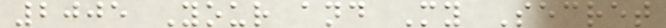2005 Your and My Secret
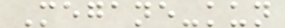Megane-kun
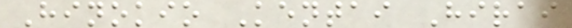Hinokio Kentai Hirai
